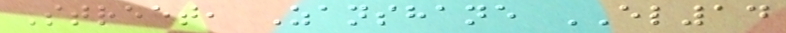Street, Zanshane EL14
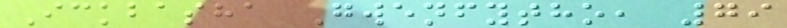Ickbasha Gwenfytho, 79
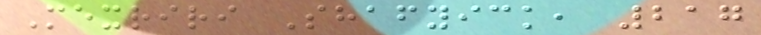Mexriri Shafyick, 217
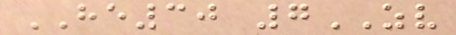HE30 7ZV
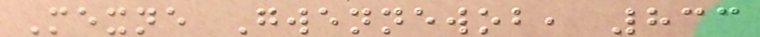Mexne Gwennewob, 833
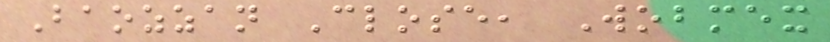Baozzan Close, Wobmex
